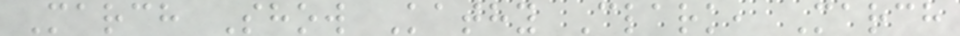March Show Kathy Clark, March
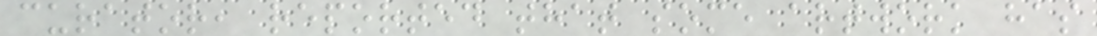curator, reported that some artwork has
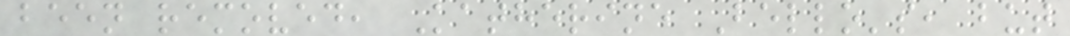been removed, Katherine Bello's, but
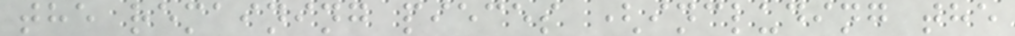the remaining pieces (including the
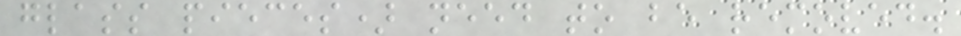glass pieces) need to be removed.
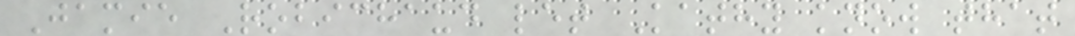Jamie Robichaud let Kathy know that
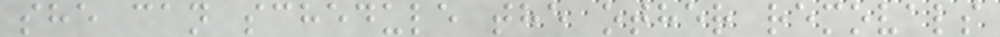she can schedule the other removals
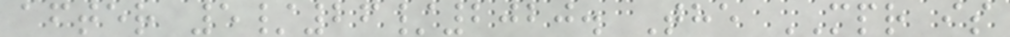after 5/26/2020. The MPR is
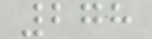278
